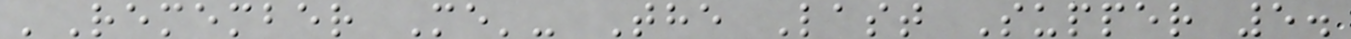'Remember Me'- The Last Supper 5.
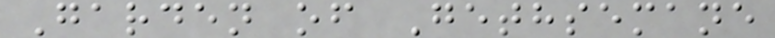Garden of Gethsemane
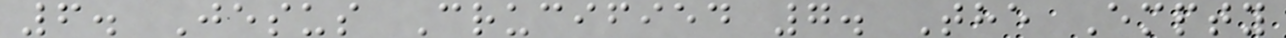6. Jesus Crucified 7. The Empty
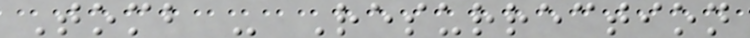Tomb - Resurrection
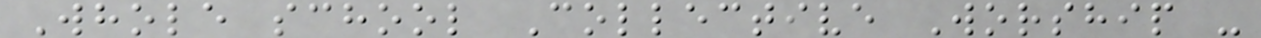Whole school Collective Worship -
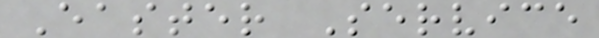Easter Service
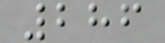286
